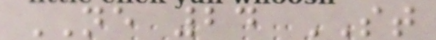NE 24 ST
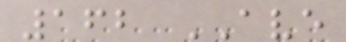162 AVE
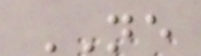NE
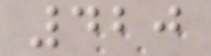420
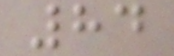84
